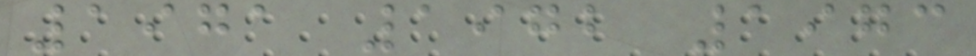1971 1972 1973
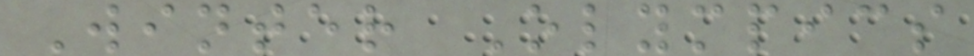Winter Olympics
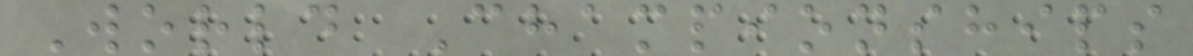World Championships
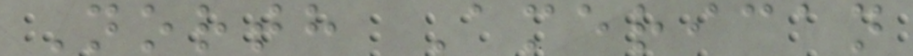North American
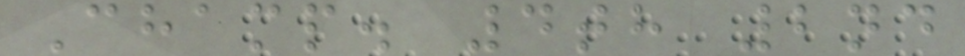Champ. 4th 2nd
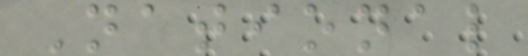National
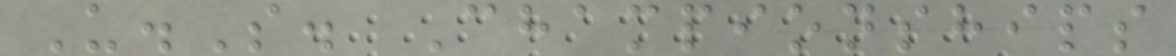U.S. Championships
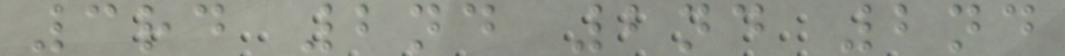3rd 2nd 2nd 2nd
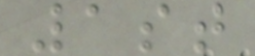1st
